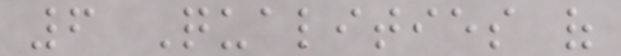6 Qualities of
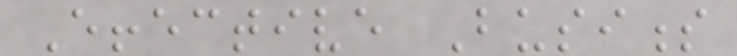Effective Business
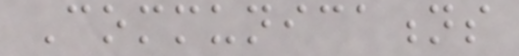Communications
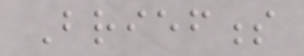Briefness
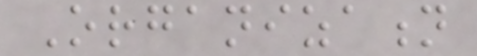Organization
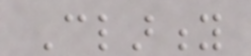Clarity
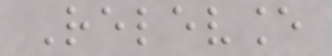Relevance
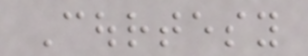Courtesy
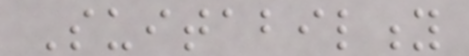Suitability
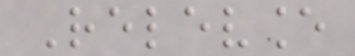Relevance
